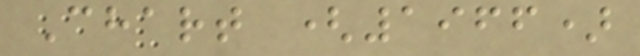Chart (1966)
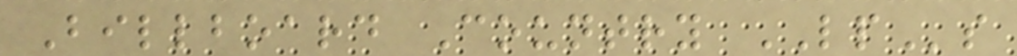Billboard Country LPs
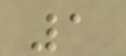1
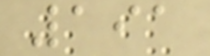191
